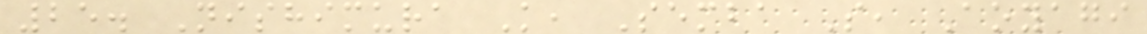25. Nishimura K, Semba S, Aoyagi
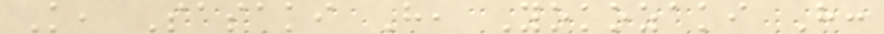K, Sasaki H, Yokozaki H:
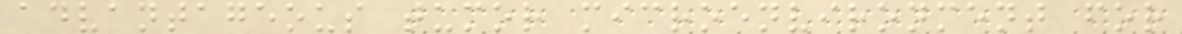advantageous tumor microenvironment for
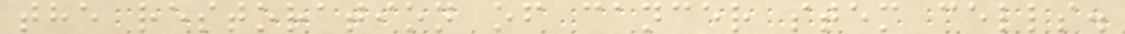the restoration of cancer stem cells.
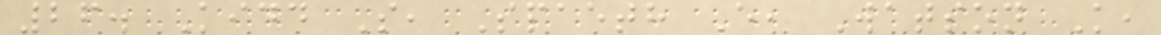26. Kidd S, Spaeth E, Watson K,
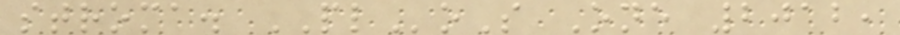stroma. PLoS One 2012,
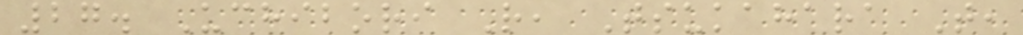27. Uchibori R, Tsukahara T,
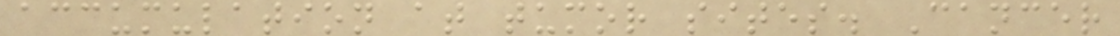accumulation at tumor sites. Cancer
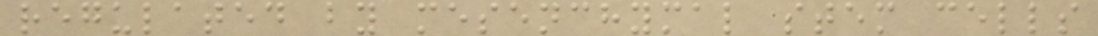regulated by mesenchymal stem cells
